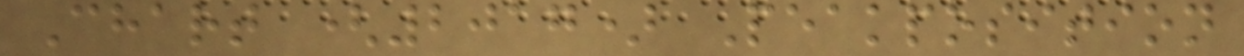Chart (2017) Peakposition
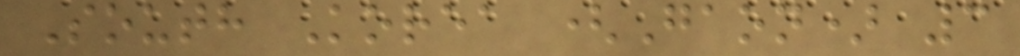South Korea (Gaon) 3
